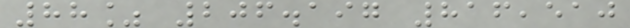88% 206.197 816,510
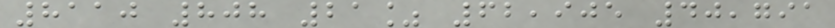8110 808 21% 62,905 40,791
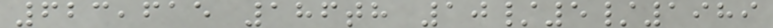623,615 186th 10/5/1989
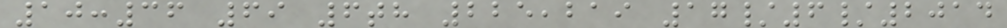10:36 69 6th 225,219 17/6/2014
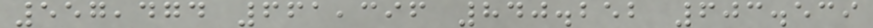557,474 661,396 840.252 603.539
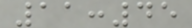11:45
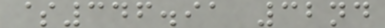$346.91 32nd
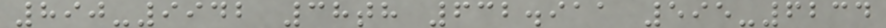890-9942 38th 632.911 595-6234
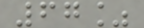67%
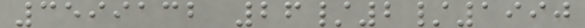3599132 26/2/1990
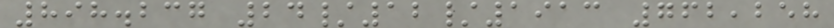898.237 24/12/1913 762,258
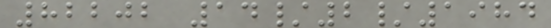82202 14/2/1984
